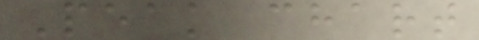Peak chart
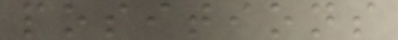positions
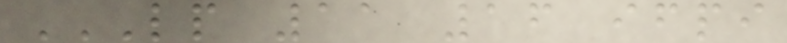LP 11 16 IFPI
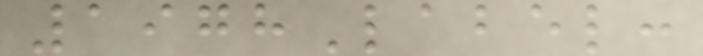1978Label:
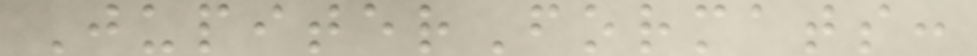JupiterFormats:
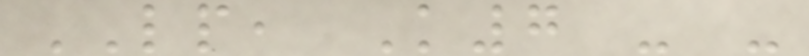LP, K7 - -
